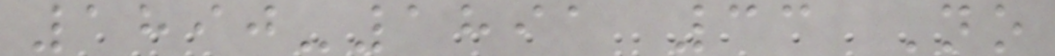1890-1891 33 No
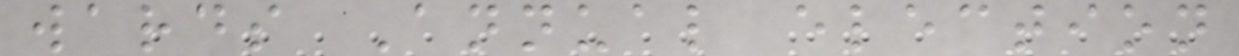wards Annual election
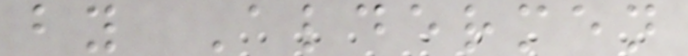by Aldermen
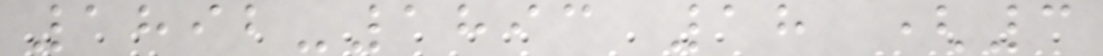1892-1893 18 (3
